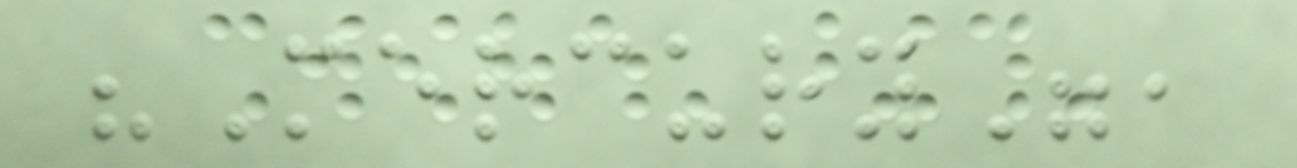"Mercury",
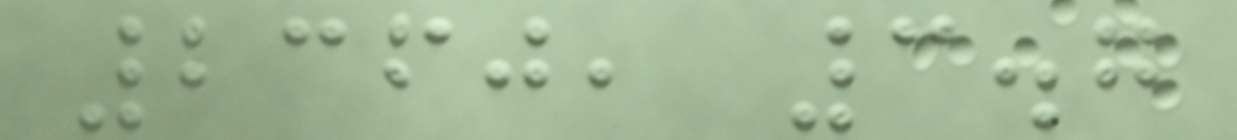2360, 3.7
